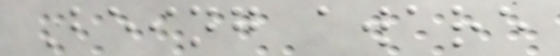Being aware
